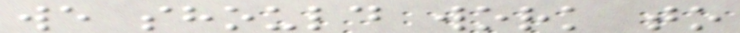we should work to
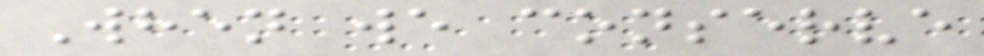When we conserve
